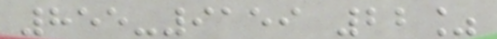855-9159 22%
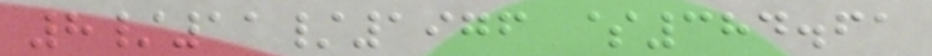8/11/1976 $384.61
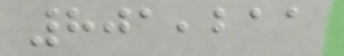801,211
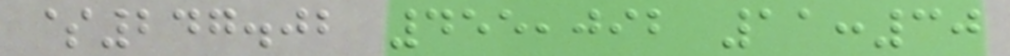$247.02 455,092 11:30
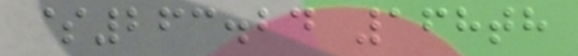$263.24 168th
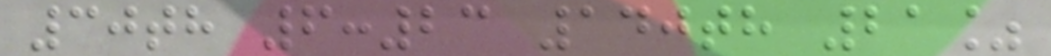30th 6:23 140th 21%
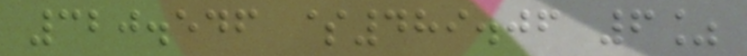320.546 $489.06 6%
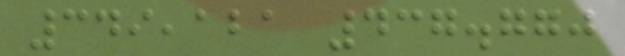349,121 437.770
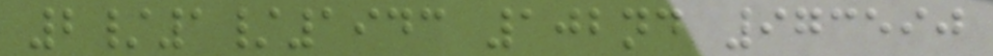2/1/1943 102nd 973590
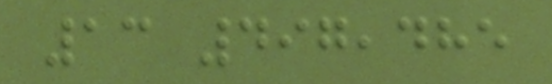13 497,485
